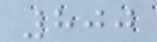800
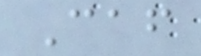Caf
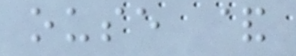ouse &
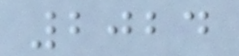2024
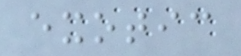exotic
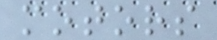motors
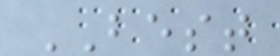BEST
